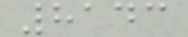8143
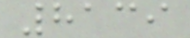8139
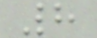8
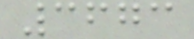3673
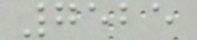7525
